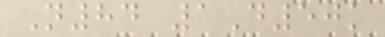N84 1D50k
